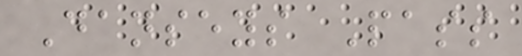Danseys Pass
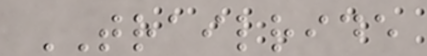TRAILRIDE
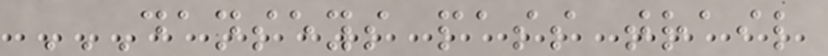DANSEYS PASS TRAIL
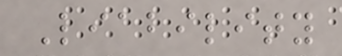Liability
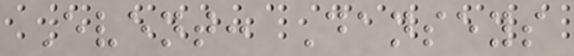Event: Danseys
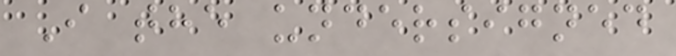I the undersigned
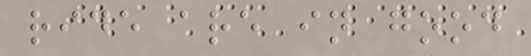ride are in good
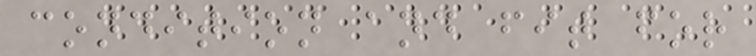condition and fit for
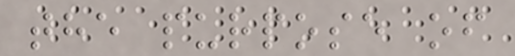the purpose of
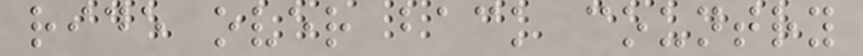ride over back country
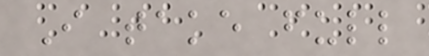I take full
